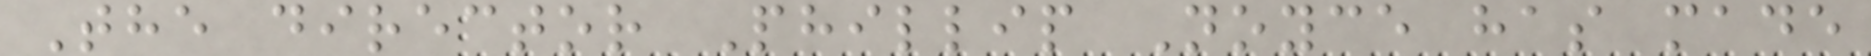The director Phillip Noyce has made
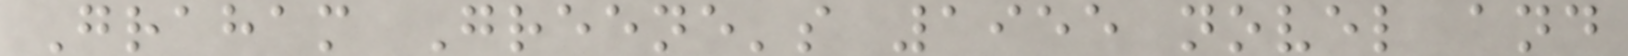Graham Greene's 1955 novel and
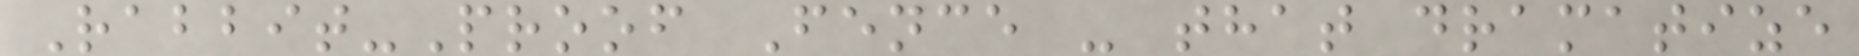Rabbit-Proof Fence - that dramatize
